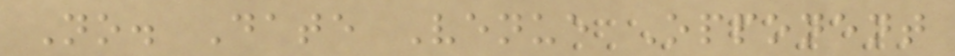No. Date Venue Opponent
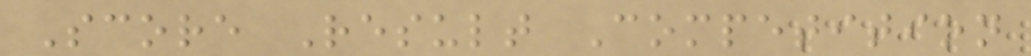Score Result Competition
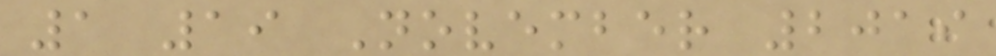1 19 November 2019
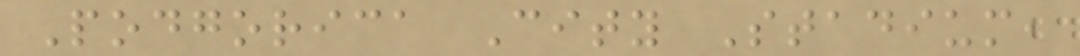Podgorica City Stadium,
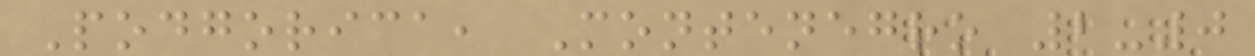Podgorica, Montenegro 2-0
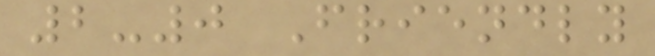2-0 Friendly
